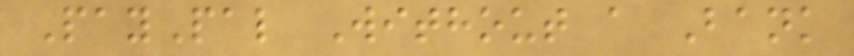PayPal Without a Bank
